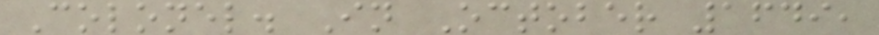Colonel. In October 1649,
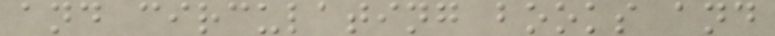and circulating books and
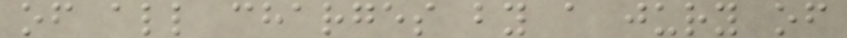of all charges by a jury of
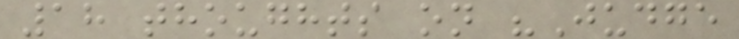18 thoughts on "Judge
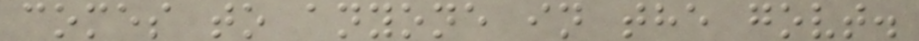comes to anyone in the govt.
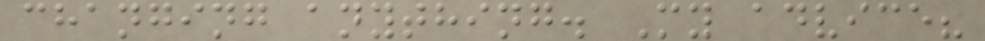changing anything. My advice?
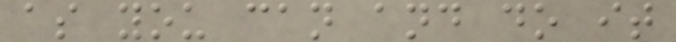as you can and do it
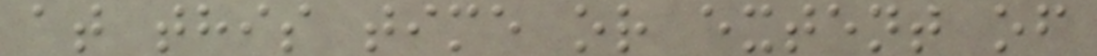at this time or extent of
